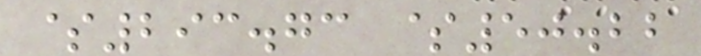$293.73 $50.22
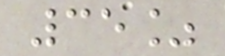35%
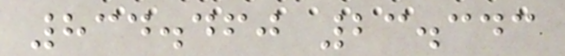834.460 23.343
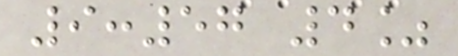9:57 4%
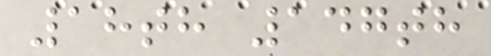18th 147th
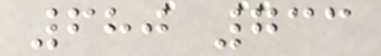680 733
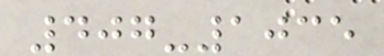407-1035
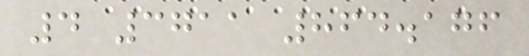4 3711 864.176
